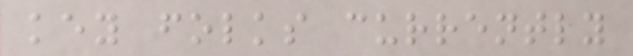key folks currently
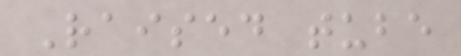Raised tube
